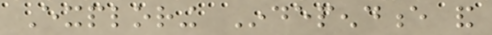Exploring Independence and
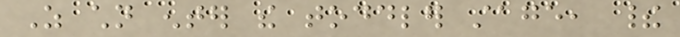As children enter the toddler stage, their
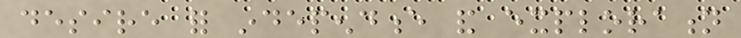desire for independence and exploration
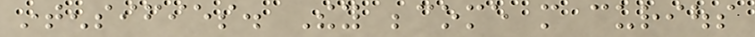intensifies. They become more curious
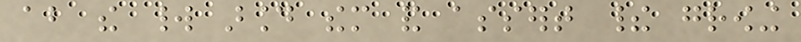about the world around them and assert their growing
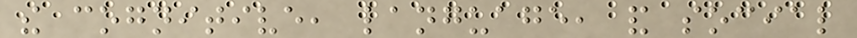the cognitive, language, and social
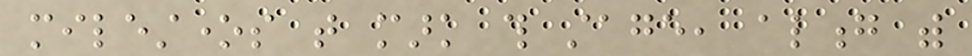milestones that mark this stage, along with
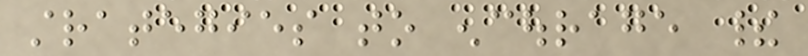strategies to encourage their
